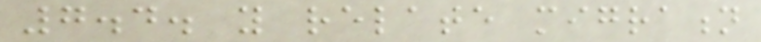7.4. you relate migration
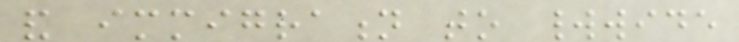and immigration to worldwide
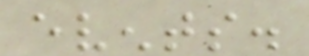events.
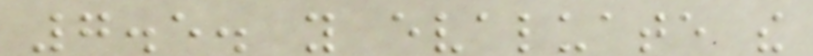7.5. you evaluate the
